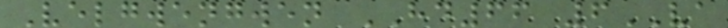Velgwengwen HD66 6VA
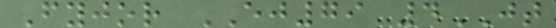Fyjor EJ79 4JT
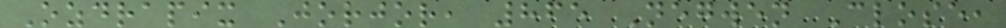Ozdrapix Jorjor, 865 Negwen Close,
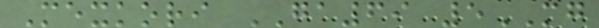Mexkori GA69 5MG
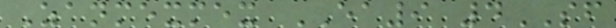Zanmexmex EA9 4SF
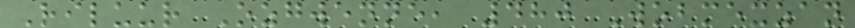Riluur Ozgwenne, 480 Wobmexzan
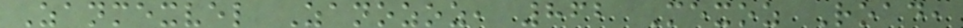Zanmexvel Zanozoz, 862 Mexoz Road,
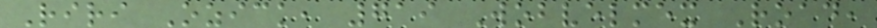Riri Ozick, 719 Wobvelmex Road,
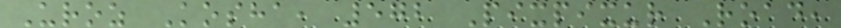Uroz Kosha, 572 Pixpixur Road,
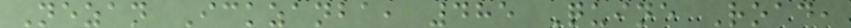Nezan Ickzanba, 485 Quine Road,
